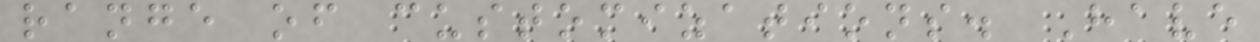range of customizations. Have
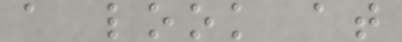a look at
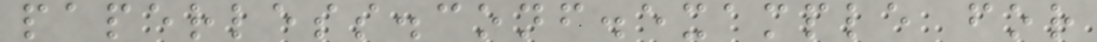paperless.conf.example for
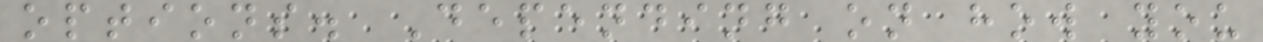options. Depending on how you
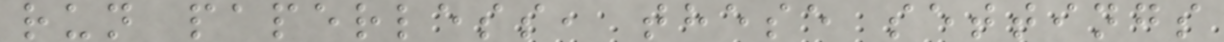run paperless, these settings
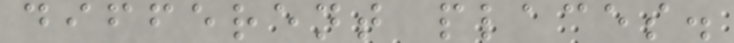different places.
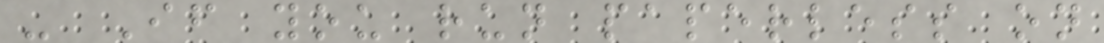- If you run paperless on
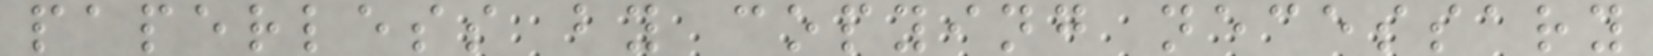paperless by copying necessary
